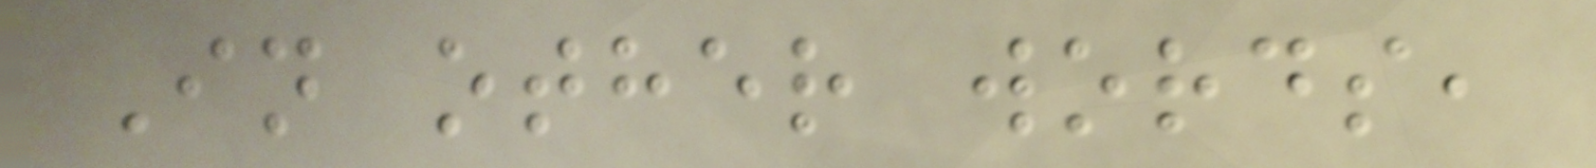In other words,
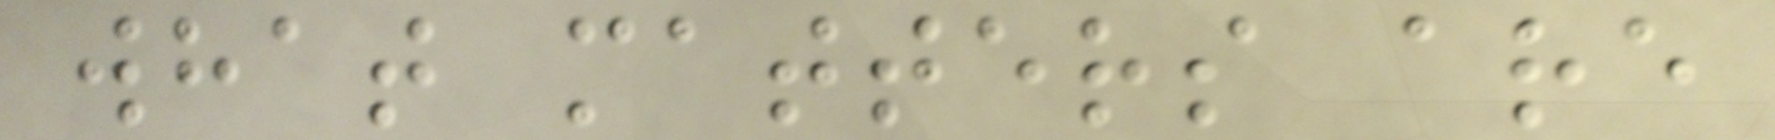what matters are
